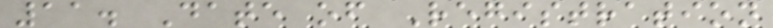11. Date of Registration
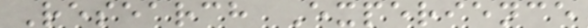Research Experience
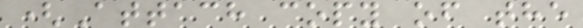(Attach copy of the
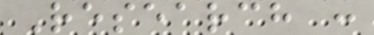Research :
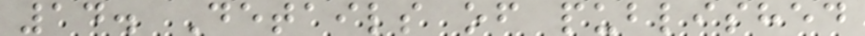14. Details of published
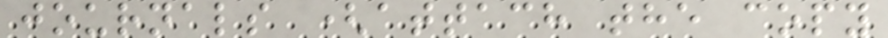journals (attach the copy
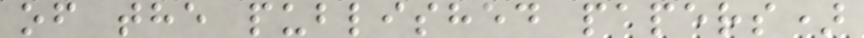of the published papers)
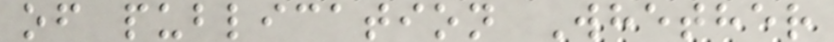of publication Whether
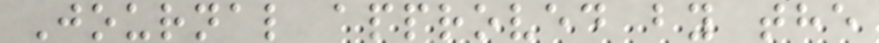Journal approved by the
